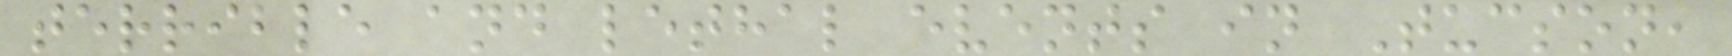terrible and lethal events in Tucson,
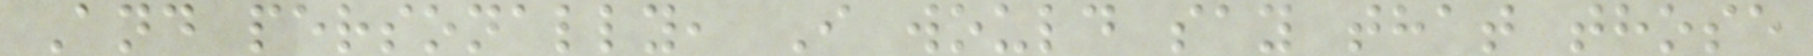And personally, I would say that those
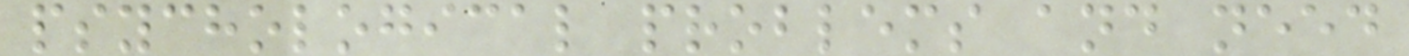psychological problems and need
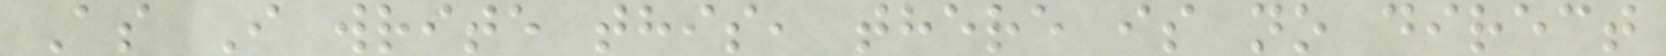As I write this, there is no direct
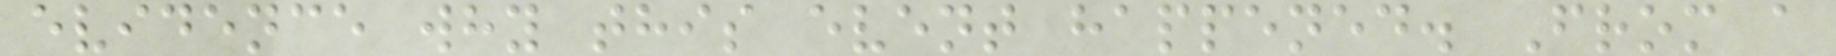evidence why this event happened. From a
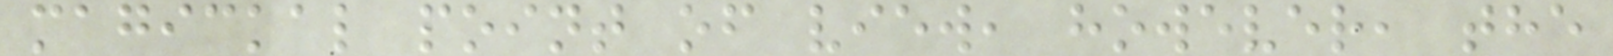magickal point of view, however, the
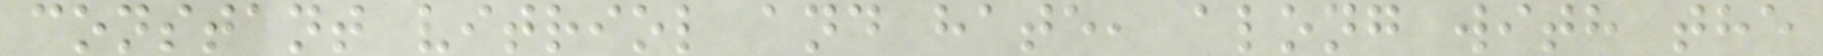constant vitriol and hate, along with the
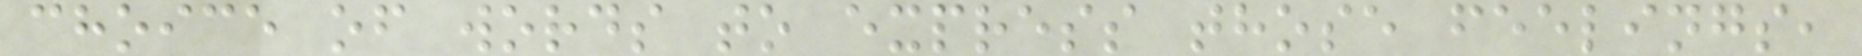choice of words to express those feelings,
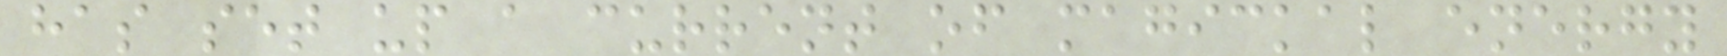has set up a current of magickal energy
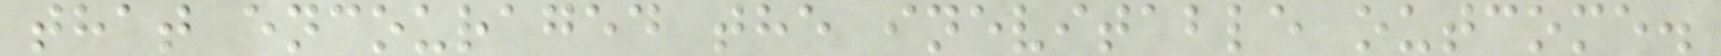that encouraged the inevitable outcome.
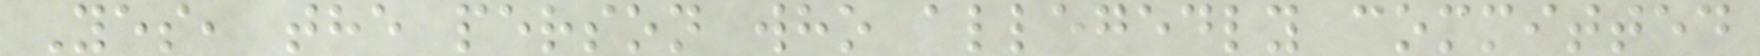Yes, the person who allegedly committed
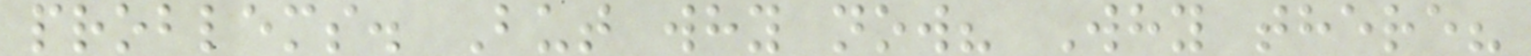problems. But why now? Why there?
